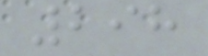298
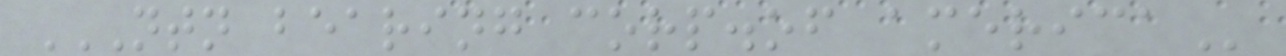NTN BEARING CORP.OF AMERICA
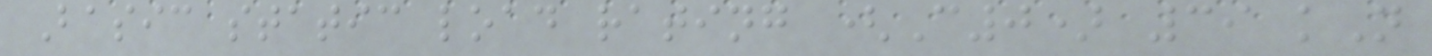Basic static load rating (C0) 39 kN
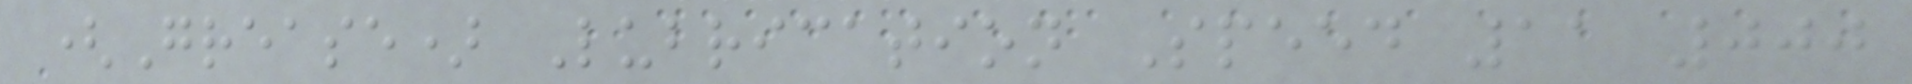(Grease) Lubrication Speed 11 000
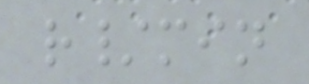r/min
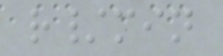r/min
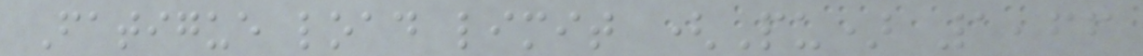Fatigue load limit (Pu) 1,66
